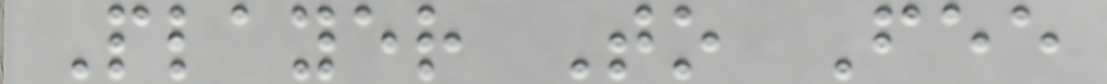Player To Fee
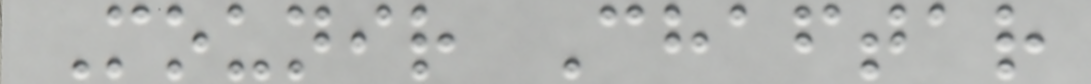Mounir Chaftar
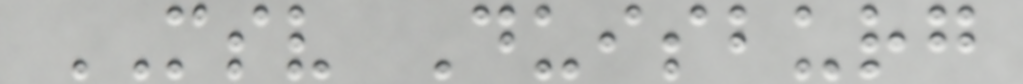MSV Duisburg
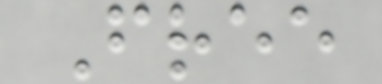Free
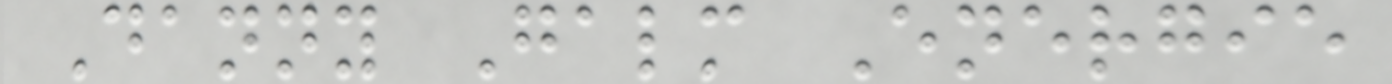Danny Galm Energie
